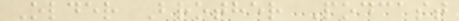Older Brother Podcast
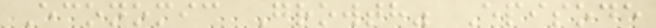Economic Growth" Episode
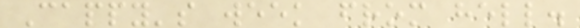Cappy's week from hell.
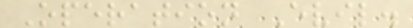Operation Evil.
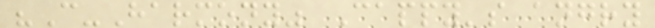"C-Harmony" Cappy's angry
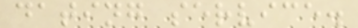dating service.
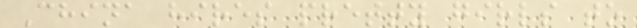China hires pretty girls to
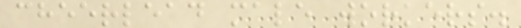cheerlead male workers.
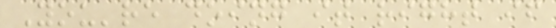You're doing it right if
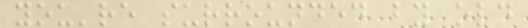you're surrounded by old
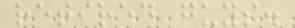retired guys.
